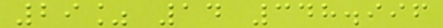29% 14 348.996
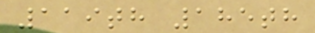119th 185th
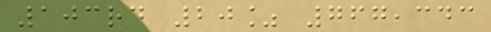103rd 20% 767,343
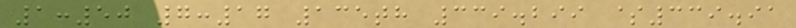1:50 7:17 135th 339.299 $339.91
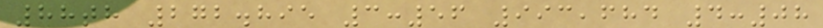88th 272.895 3:56 993,684 4:08
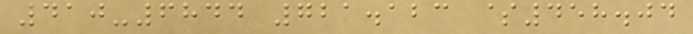410-6844 721.123 $458.04
